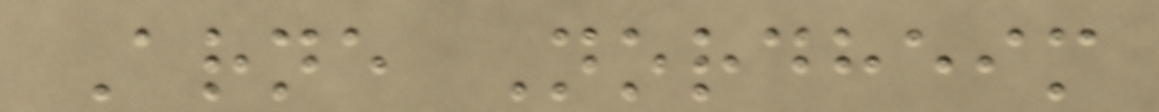Arne Nordheim
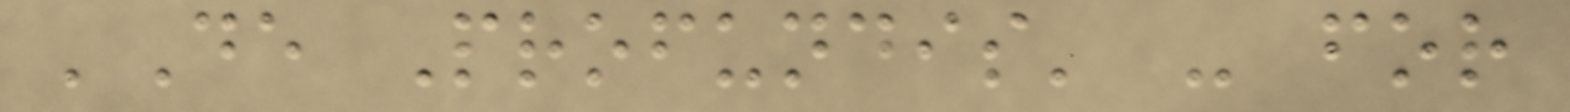'De Profundis' - for
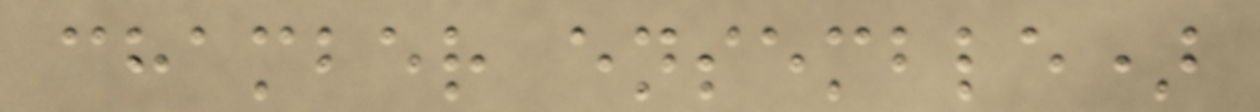chamber ensemble)
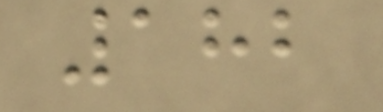182
